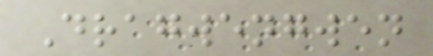Dragwengwen
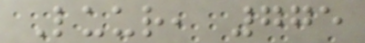Luur, 775
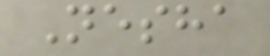Nesha
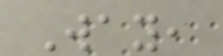Way,
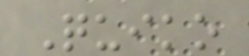Quiko
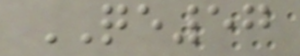QE57
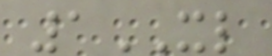1XL
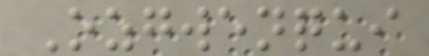Ozgwenqui
